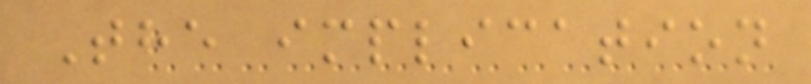The implication
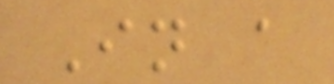In a
